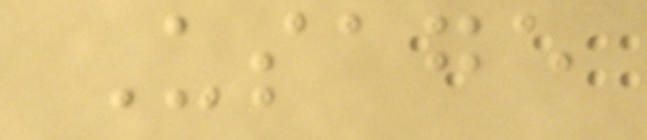Usage
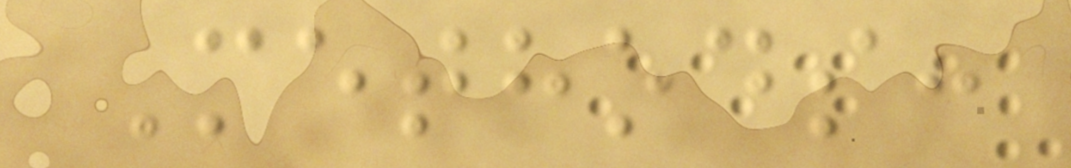Methods:
